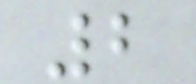2
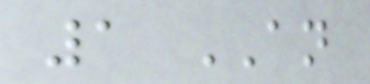1 AN
